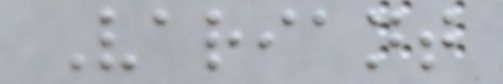Variant
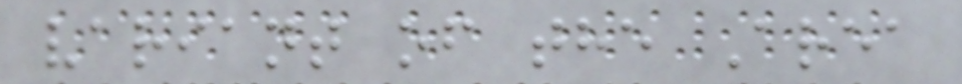variant of the Area
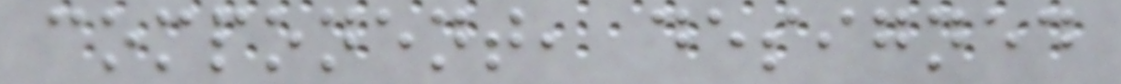component, designed
